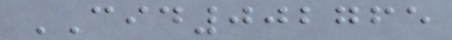CID002765
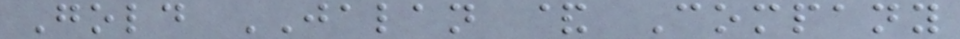Gold JALAN & Company
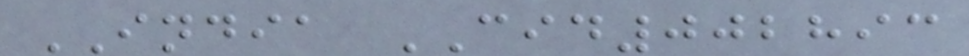INDIA CID002893
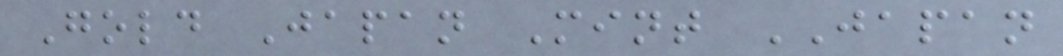Gold Japan Mint JAPAN
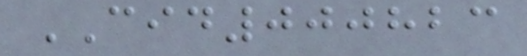CID000823
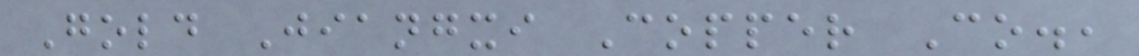Gold Jiangxi Copper Co.,
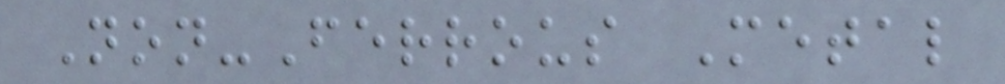Non-Ferrous Metal
